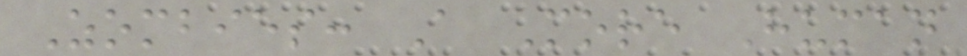Zombies: A More Human
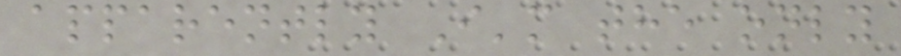apparently I'm the only
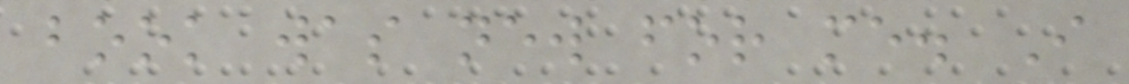book was new for me. I
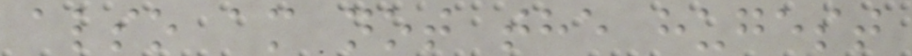also am not the hugest
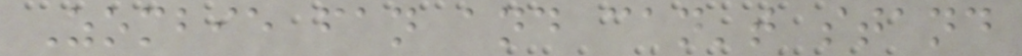Zombie fan and can't stand
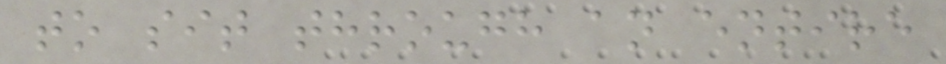to sit through an entire
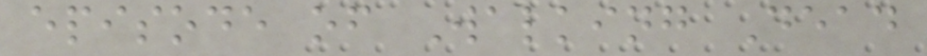episode of Walking Dead
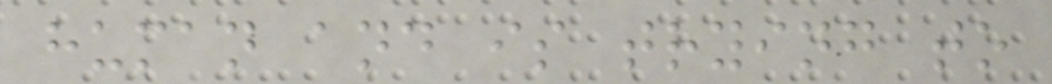human and is trying to
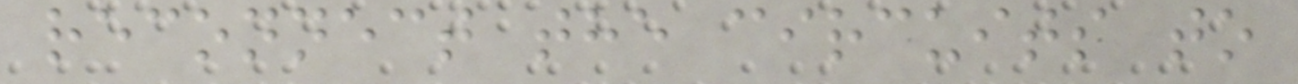reconnect the circuits to
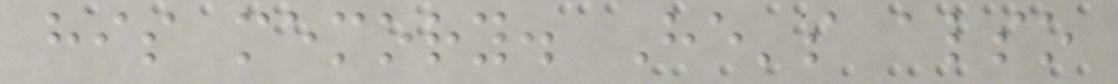his memory. He's also
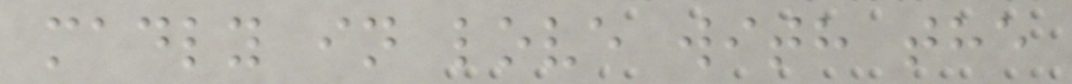madly in love with the
